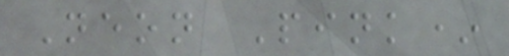Neon Pink*
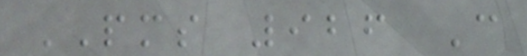PMS 926 C
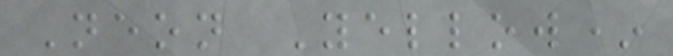Neon Yellow*
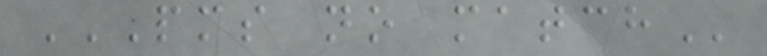PMS NO MATCH
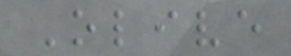Olive
